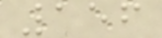156
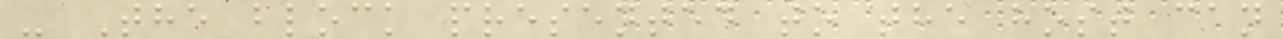- The block presented to the host can
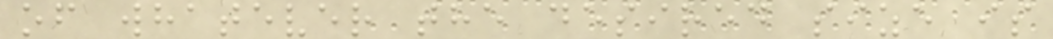of whatever the desired size is
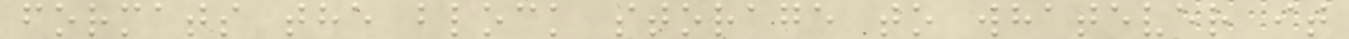formats the block storage to whatever it
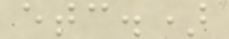etc.)
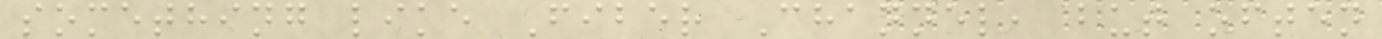something like Fiber Channel, but often
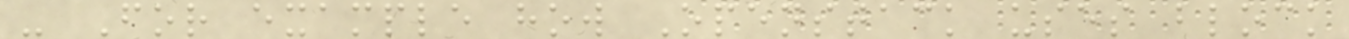- For example how Openstack uses block
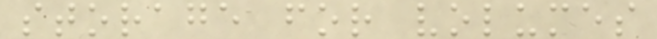storage for volumes
